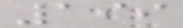199
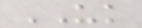UK
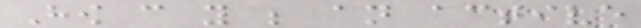How can you be an active
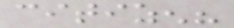citizen?
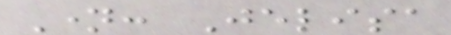Name: Jelisa
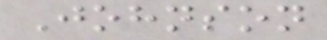Johnson
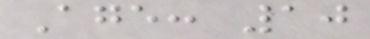Age: 10
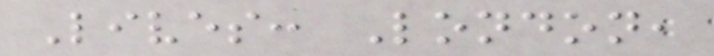Lives: London,
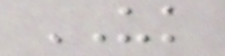UK
